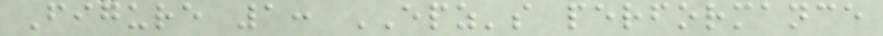Figure 1: EPZ's performance
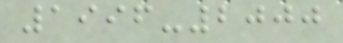1996-2000
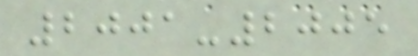2001-2005
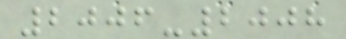2006-2008
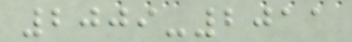2009-2011
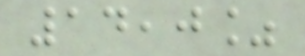14,0%
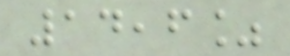14,6%
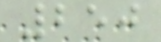250
